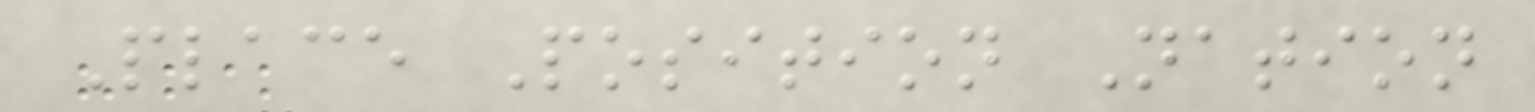Place Position Nation
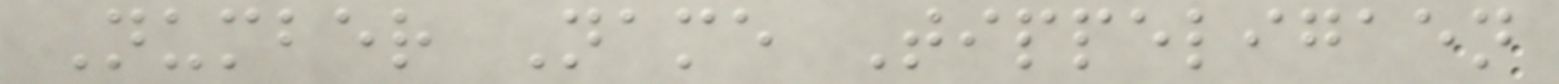Number Name Tippeligaen
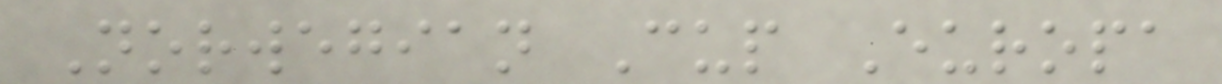Norwegian Cup Europa
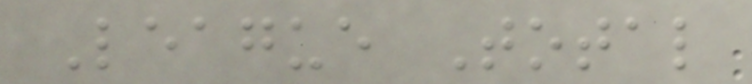League Total
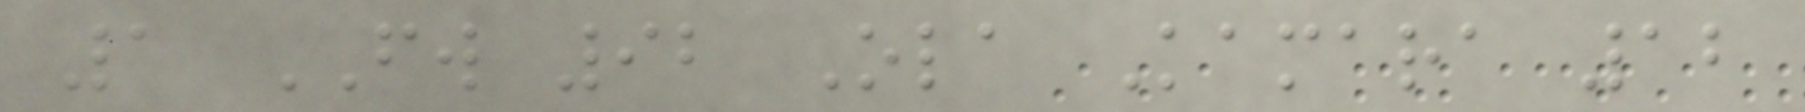1 FW 92 Ola Kamara 12
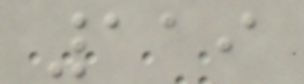119
